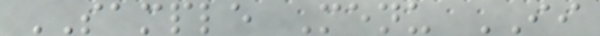SAMPLE Menu II
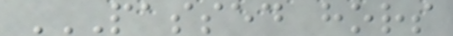PASSED HORS
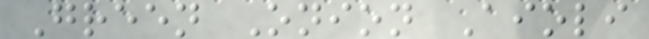Green Onion Aioli
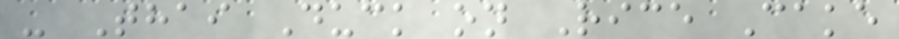- Thai Duck on Rice Cake
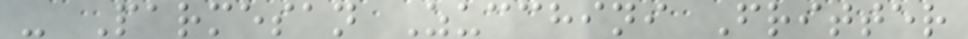- Parmesan Zucchini Fritter
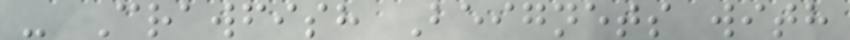- Crawfish Beignets with
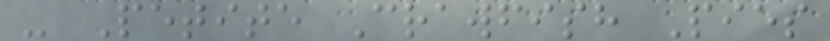- Petite Crawfish Pies
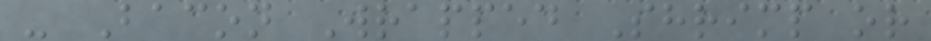- Bacon Wrapped Shrimp or
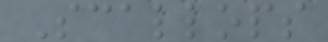Scallops
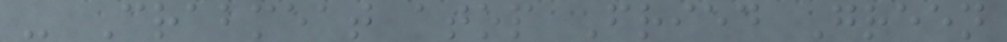- Crabmeat atop Fried Green
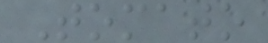Tomato
